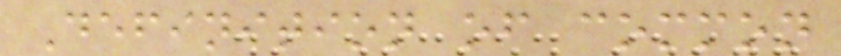Definition of common
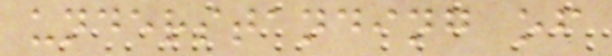understanding of
